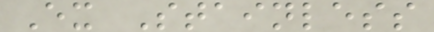Ex Stainless
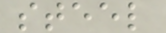steel
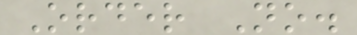Order No.
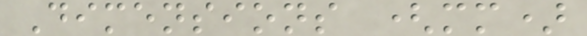Dimensions (mm)
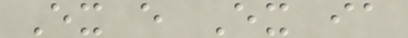Ex e Ex ia
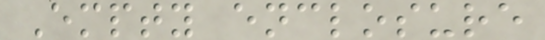Empty enclosure
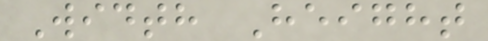Width Height
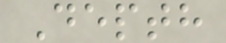Depth
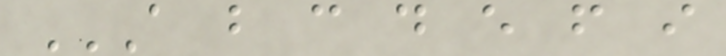A B C D E F I
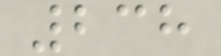238
